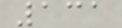131
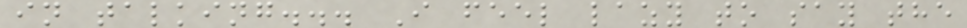in talking... I feel lazy to say the
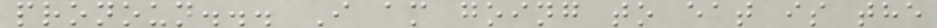pronoun... I am going to eat is the
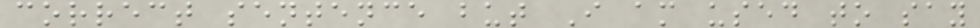correct sentence but I am used to say
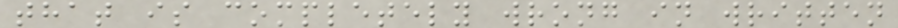that is completely wrong in written
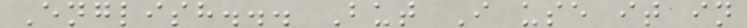English... But I use it in
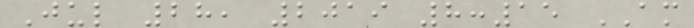Jul 28, 2019 8:15 AM
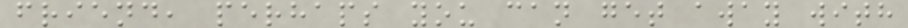friend, perhaps you can get away with
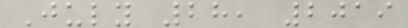July 28, 2019
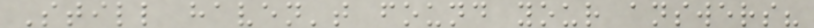Still haven't found your answers?
